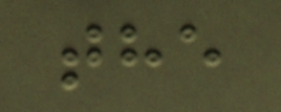the
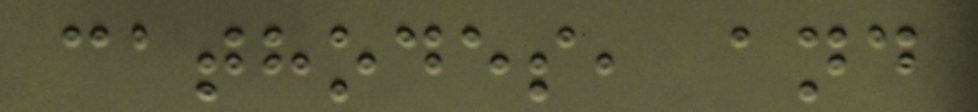cathodes, and
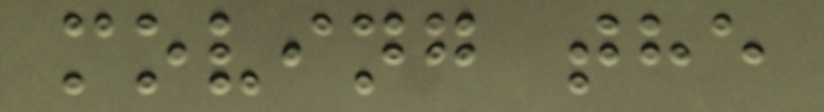moving the
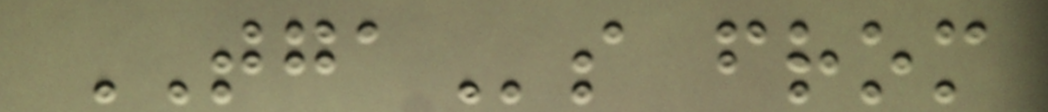TGAs from
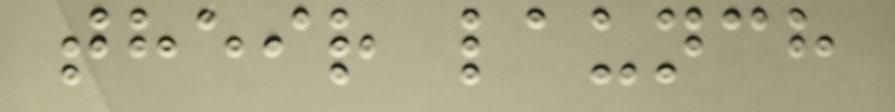their launch
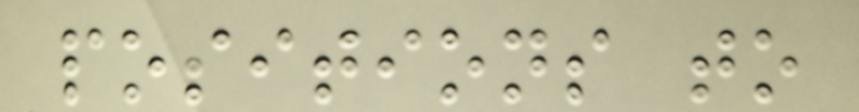positions to
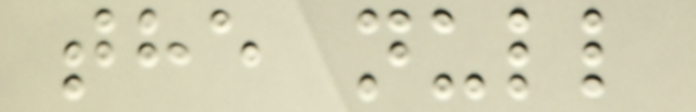the null
